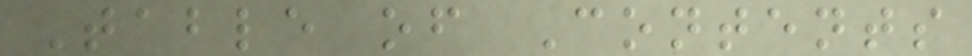Table of Contents
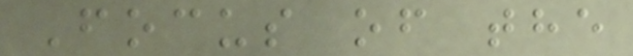Focus of the
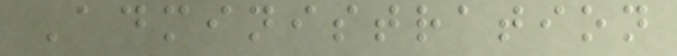Administration
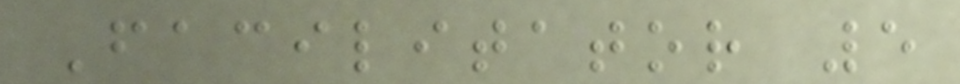Facilitator 5
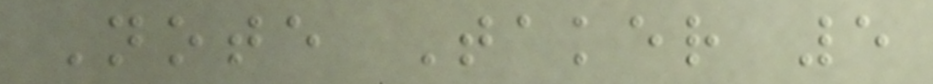Note Taker 5
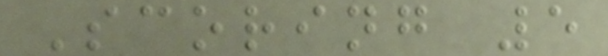Scoring 5
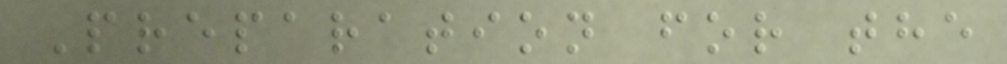Preparation for the
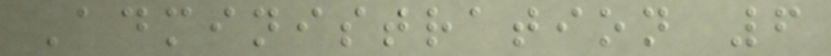Administration 6
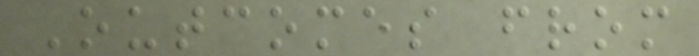Outcomes from
